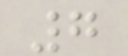7
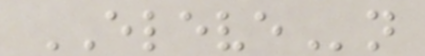ELEVEn
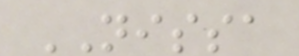NISSA
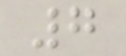7
